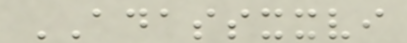ADASSXXVI
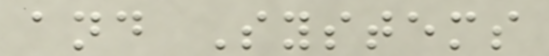and Systems
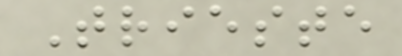Trieste
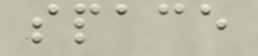space
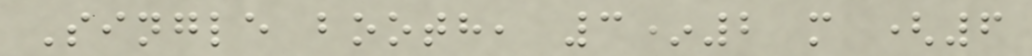Single booth, 3*2 m (6
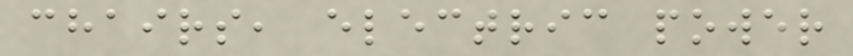chairs, electric power
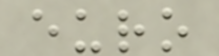euro
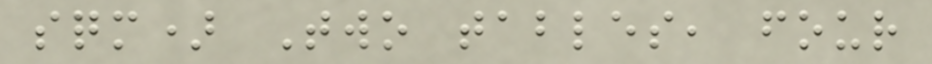sqm) Two tables, four
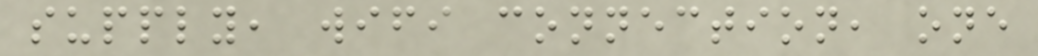supply, wifi connection, one
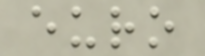euro
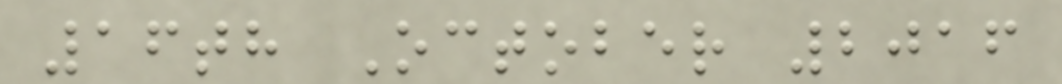16th October 2016
